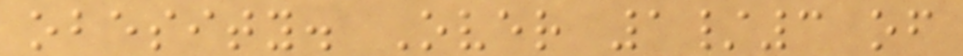obesity. Over 1/3 of
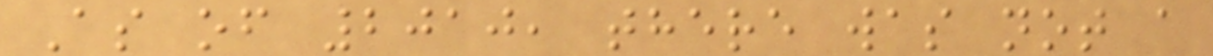As of 2010, there was not a
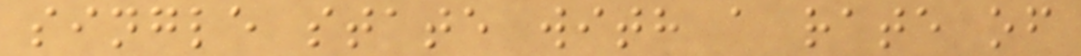single state with a rate of
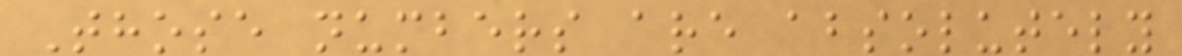Those numbers are absolutely
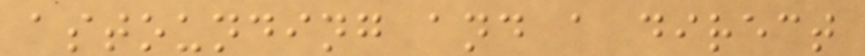astounding and a direct
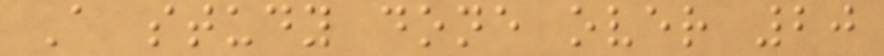A study done over 20
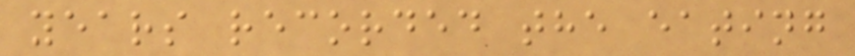years recorded the eating
